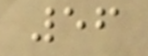56
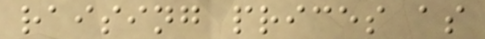raising prices as
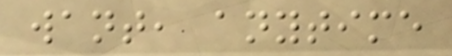want, anytime
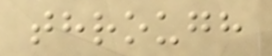through
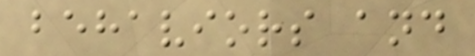behaviors and
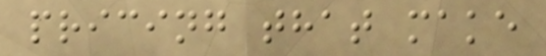pricing that make
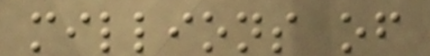millions of
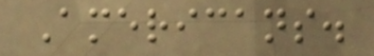Americans.
